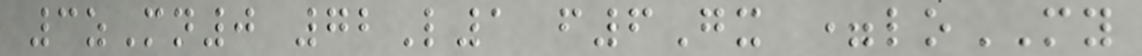3zMn0 72L1 f6Gx =loMY
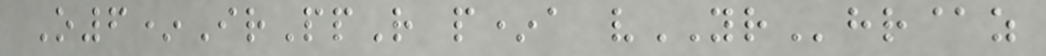O6*IrPpR p*a vYRhr@z
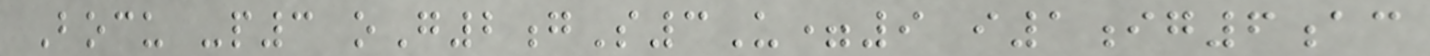Bocu -p3 oG2gS3U=9 i1ig6ac
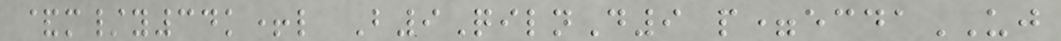&m/y34k+l B9QilnD9 p=ecdaUJ
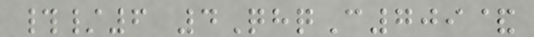#/6 4QhqC709&
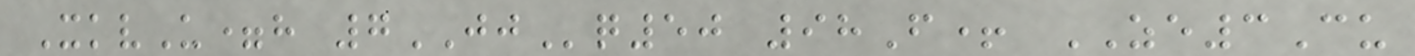XkvU=h 7JJq50 98F+ ZE3Cu
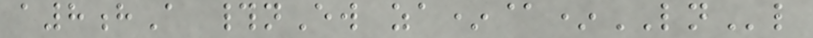a8hA #nEw za*@*LNl
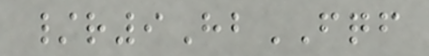/r9HbFQF
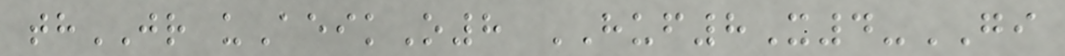thJR uAeikO8 HUF8X4-GI
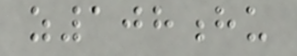z108hu
